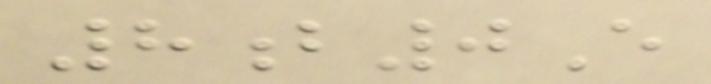8b0E
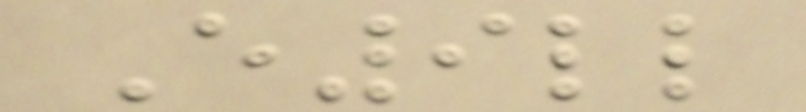E9ll
